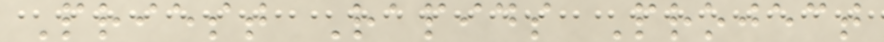Priest Rapids Project
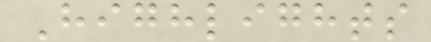Highlights
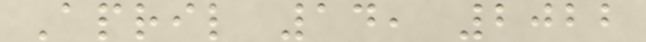April 14, 2022
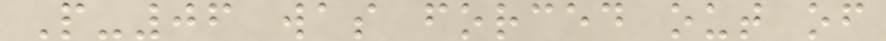P-06 was forced out of
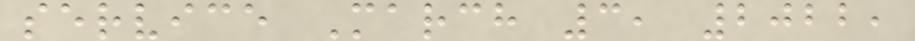service March 3, 2022,
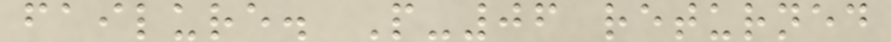failure. P-06 returned
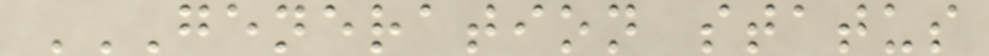GENERATION STATUS
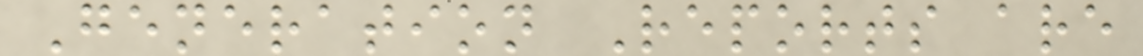Generation Reports are
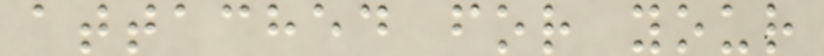attached for your
